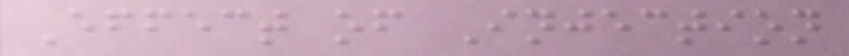Effect of Injection
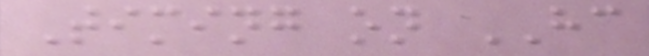Timing on HC
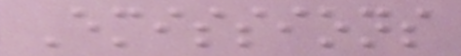Emissions
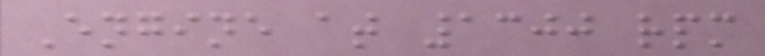Engine at 1300 rpm
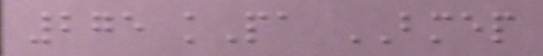275 kPa BMEP
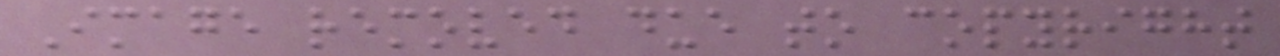Image removed due to copyright
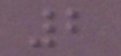2
